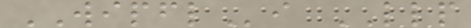WIPFLi LLP
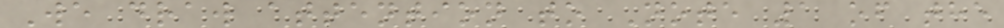We draw attention to Note 1 of the
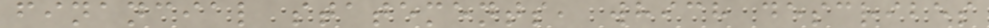financial statements, which describes
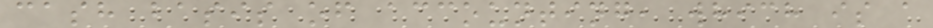cash basis of accounting, which is a
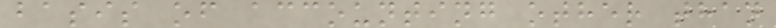basis of accounting other than
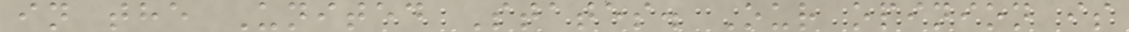in the United States. Our opinion is
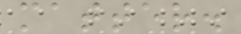matter.
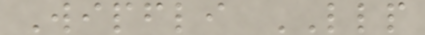Wipfli LLP
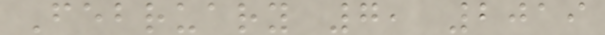February 7, 2019
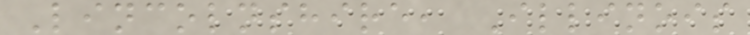Lincolnshire, Illinois
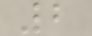2
